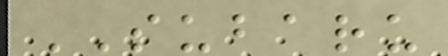SUBARU
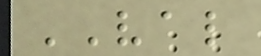VAL
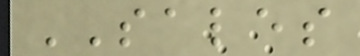SALES
